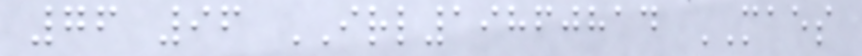76 96 IRL19860814 MAES
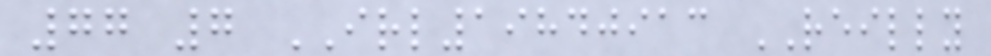77 7 IRL19840913 REILLY
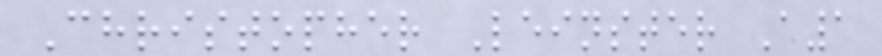Christopher Leinster A1
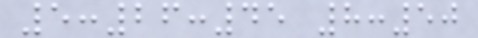5:26:45 8:50
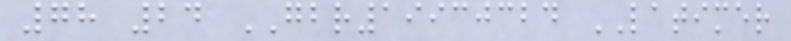78 24 GBR19930324 LATIMER
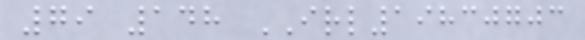79 148 IRL19830703
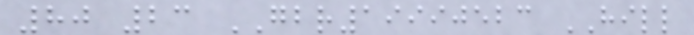80 23 GBR19990523 HILL
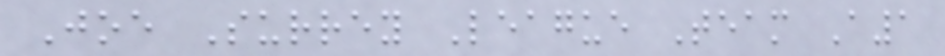Joe Surrey League Team A1
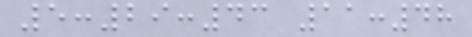5:29:43 11:48
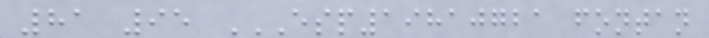81 95 ESP19810721 FONTAN
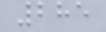285
